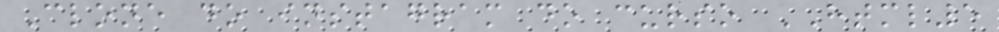Clone do instagram do curso HTML5
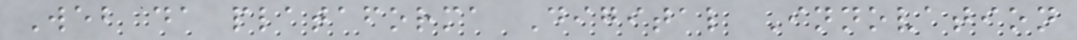Web da plataforma Digital Innovation
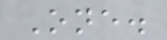One.
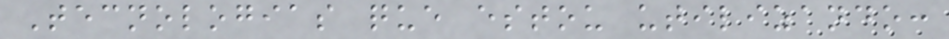Tecnologias que estou utilizando:
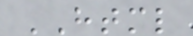HTML
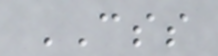CSS
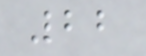22
